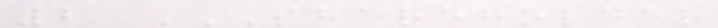2 SHAREHOLDER
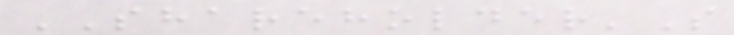SHAREHOLDER'S
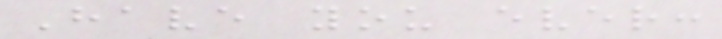Have you ever:
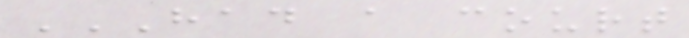HAD A COURT
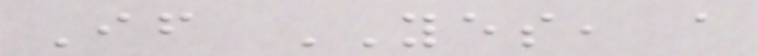If YES, a
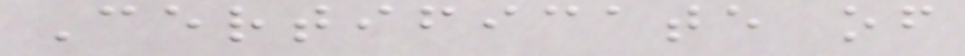Certificate of
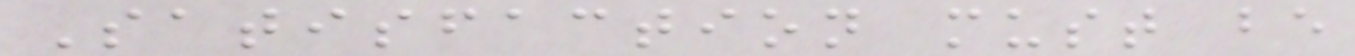Satisfaction must be
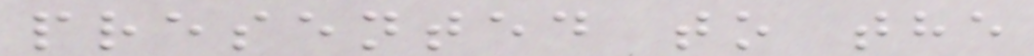presented to the
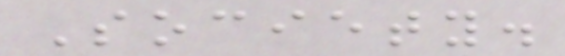Society.
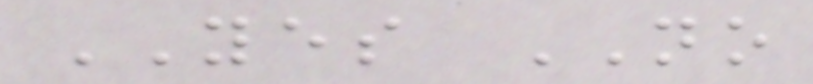YES NO
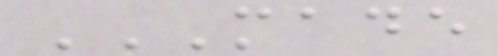MADE
